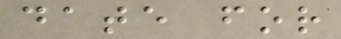date for
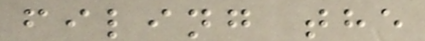filing the
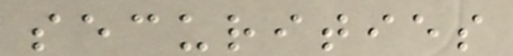securities
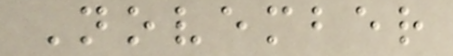November
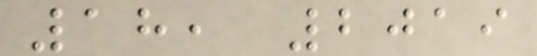18, 2019
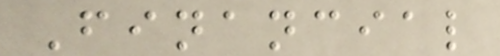Financial
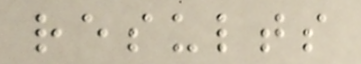results
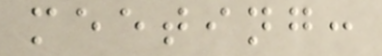meeting:
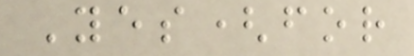Yes(for
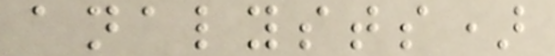analysts)
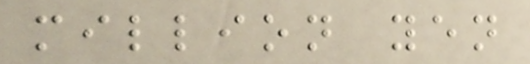million yen
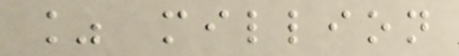% million
